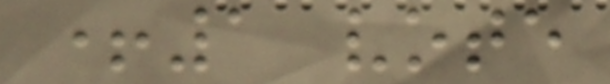+1 vote
